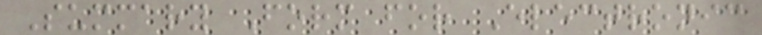Summary Form for Electronic
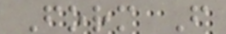Form F
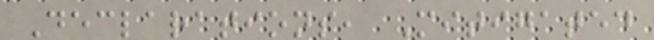Declarations, Mitigated
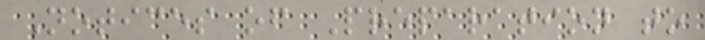Notices of Preparation to
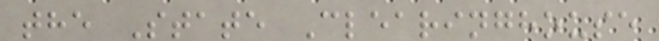the State Clearinghouse
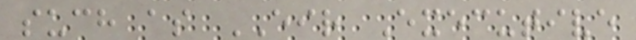such as EIR Executive
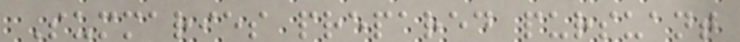Summaries prepared pursuant
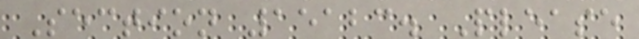Section 15123. Please
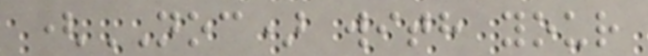(NOC) with your
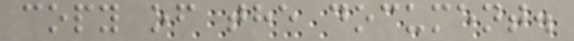copy of the document.
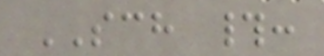SCH #:
